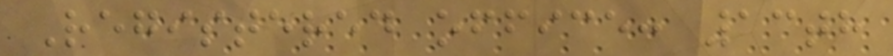Registered office: 13th
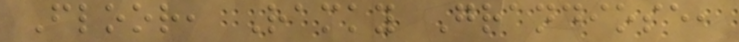Floor, Ramky Grandiose,
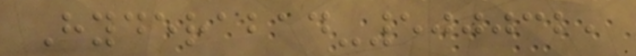Hyderabad-500032,
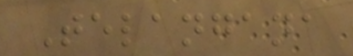Telangana
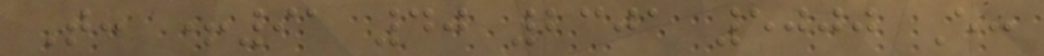T: +91 40 2301 5000 E:
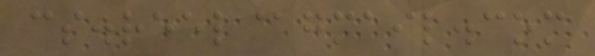cs.reel@gmail.com
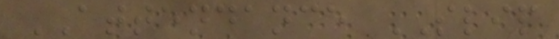ATTENDANCE SLIP
